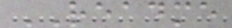README
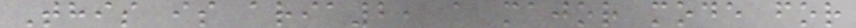This is aria2, a major mode for
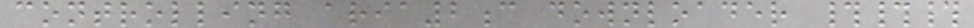controlling aria2c downloader ###
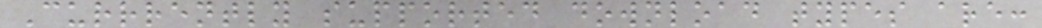Currrently supported download types are:
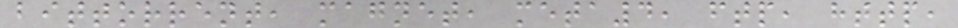bittorrent, magnet, meta4, ftp, http,
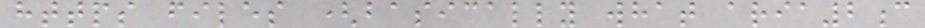https files (basically what aria2c
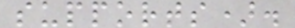supports).
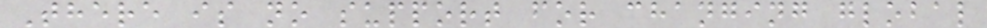There is no support for changing global
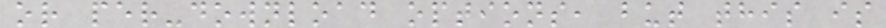or per-download options, but this is
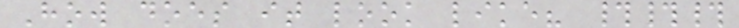How does it look like? ###
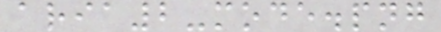aria2-mode.png
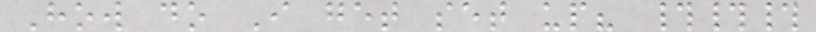How do I get set up? ###
